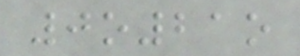0o21o
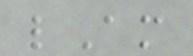lAm
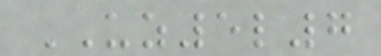UZ5l7
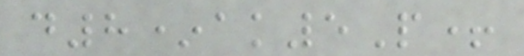d8*ak5P+
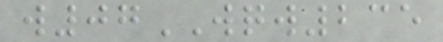w07WQW235
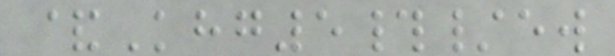&Khg5#/ew
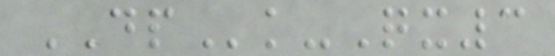DPk-Qx3
